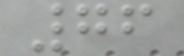76
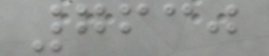7630
